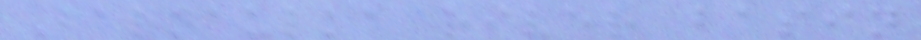Barnaulka river basin
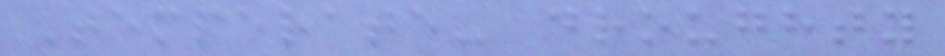Temperate- droughty
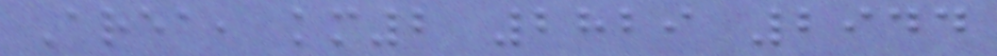Area, km2 2829 2944
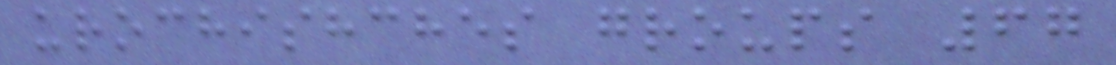urochishches groups 67
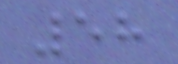58
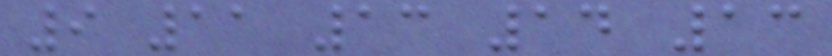9 11 13 14 13
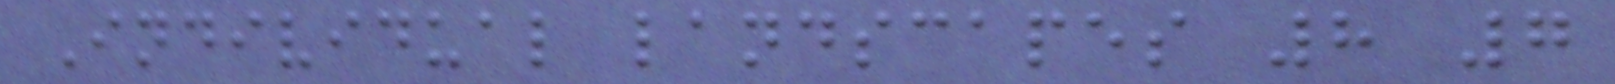Individual landscapes 8 7
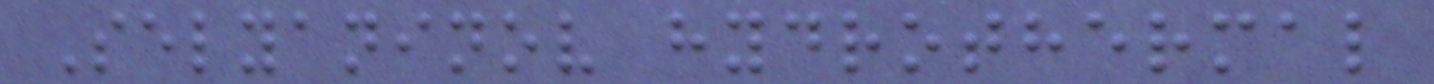Selyaninov hydrothermal
